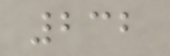232
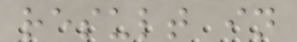result in
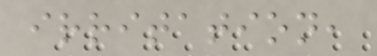irritation,
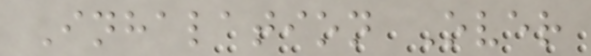Inhalation Over
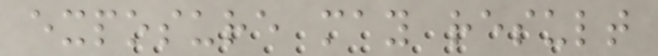exposure may result
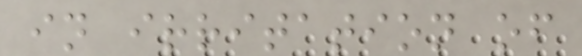in irritation of
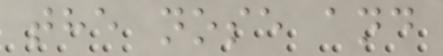the nose and
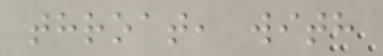throat, with
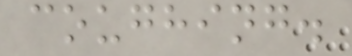coughing.
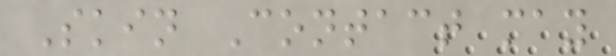Skin Contact may
